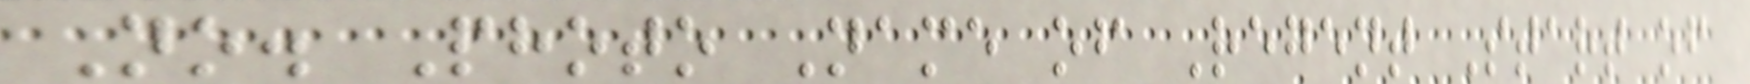No. Photo Name of Regent Start of
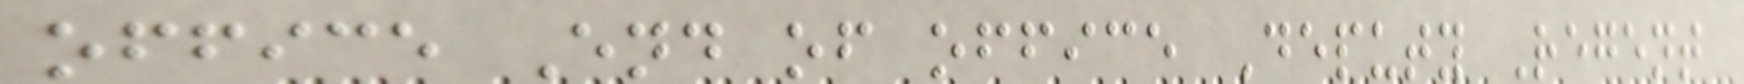office End of office Deputy Regent
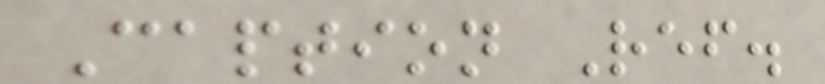Caption Ref.
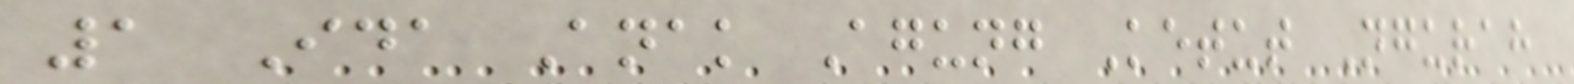1 Ida Anak Agung Ketut Ngurah
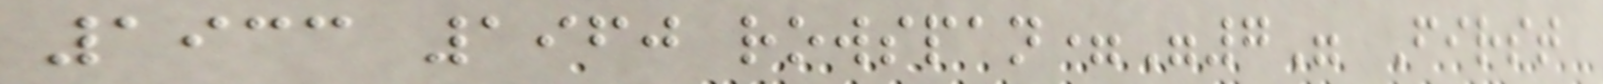1933 1960 rowspan="7" First
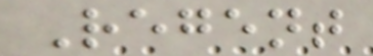Regent
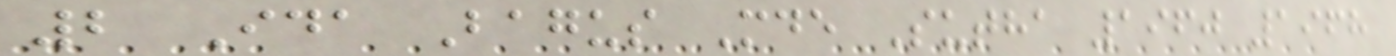2 Ida Bagus Mde Sutha 1960 1968
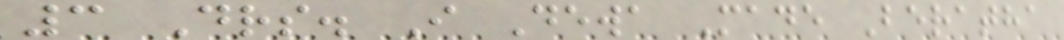3 Drs. I Dewa Made Beratha
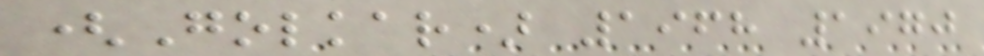(Golkar) 1968 1970
